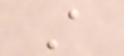A
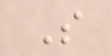S
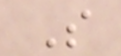S
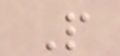P
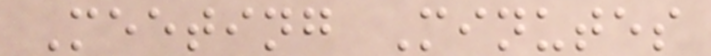Meeting Minutes
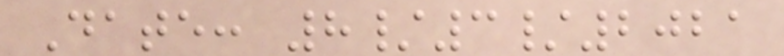Date: 8/3/2021
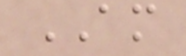AM
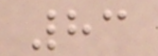83
